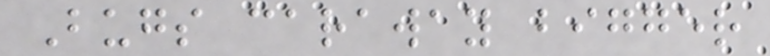Bugs caraway bigger
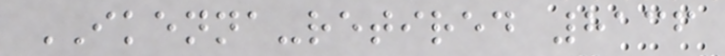IKENNA-retired 8136
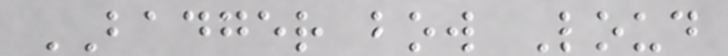BADGER bow Loud
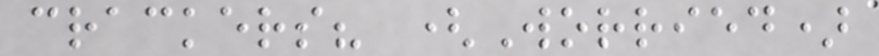crackers? (Worried)
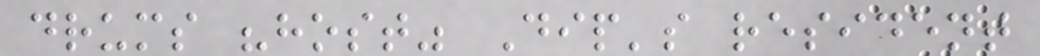drums "host" Dip's resident
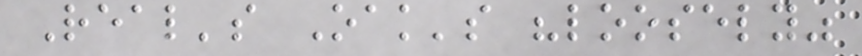Real's Oak's "loosely"
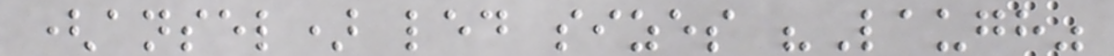(ansel) led sizes "Laugh"
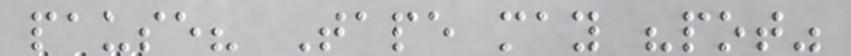pause? Tape may "pot"
